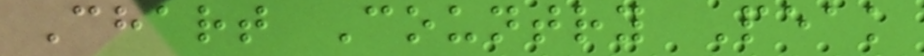Chart Country Peak
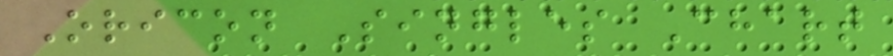Oricon Singles Chart
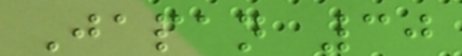Japan 30
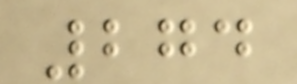274
